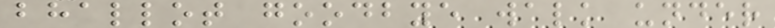bhallot goodbye walk under
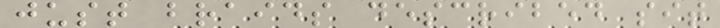just braids described sit
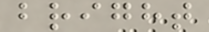bright
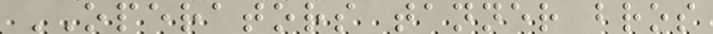OPERATORS tanner bros
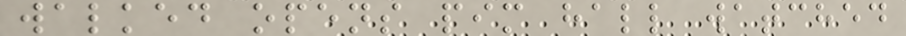walked opens pim hall watched
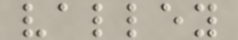valley
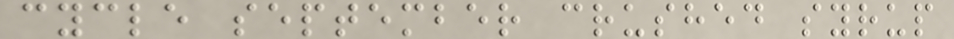cycle september crushed syrup
